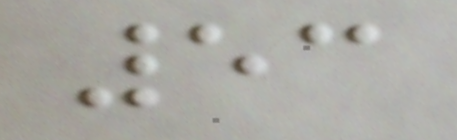53
